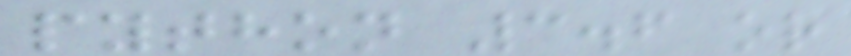python 3.6 or
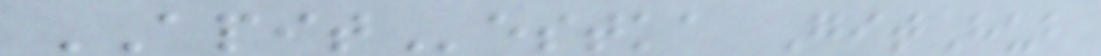APITestka GitHub
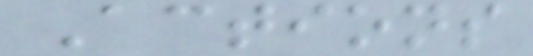Actions
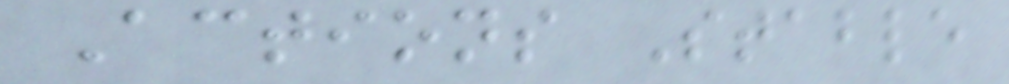Actions Stable
